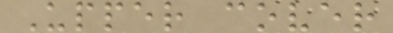Upper cover
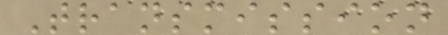Transmission
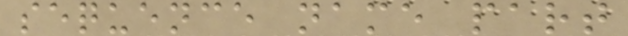sequence name part
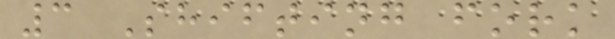3 Shifting fork
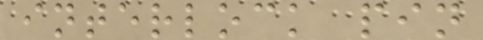interlock pin
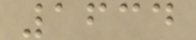1634
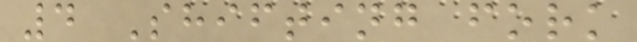4 Shifting fork
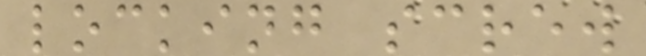locking screw
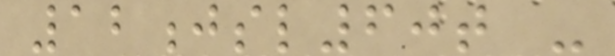12jsl60t -
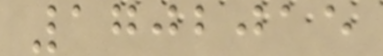1702015
